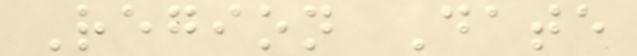Region Date
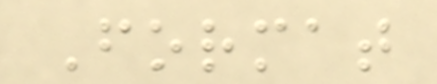Format
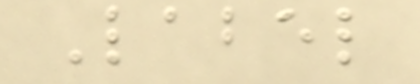Label
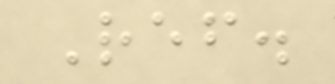Ref.
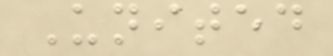United
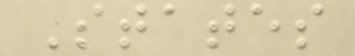States
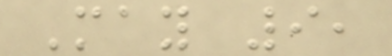May 9,
